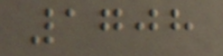1708
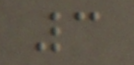3
